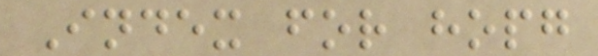Index for hopg
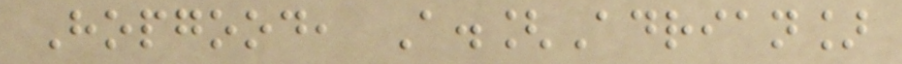Hopgood, A.[Adrian]
